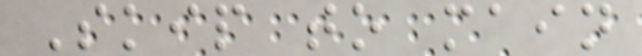Skip to main
